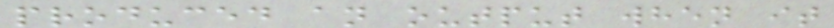produced an output when it
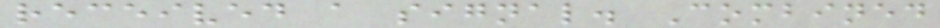received a signal. Combined
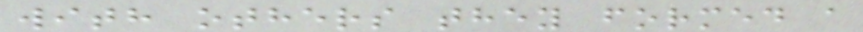with others they formed a
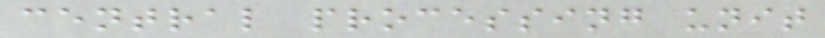central processing unit
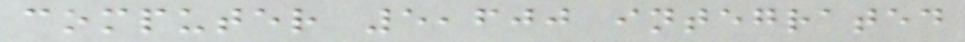computer 5,600 integrated
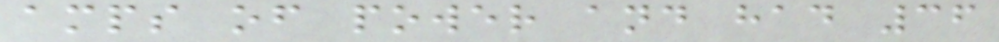amps of power and had 36
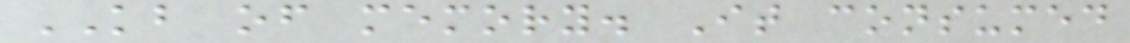KB of memory. It consumed
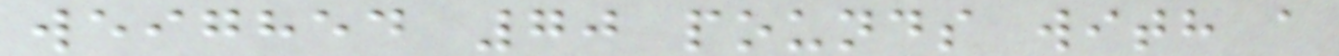weighed 70 pounds with a
